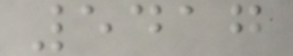5417
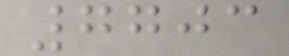7703
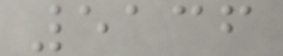5136
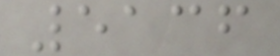5136
